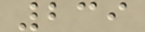239
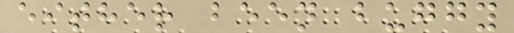either been buggy
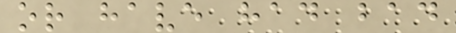or have had bad
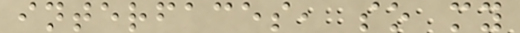interfaces, so my
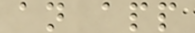an app
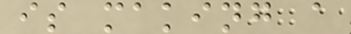is making a
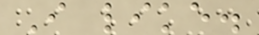I like.
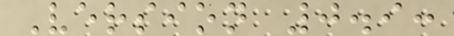Version 0.9:
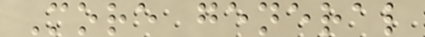More general
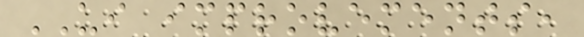UI improvements,
